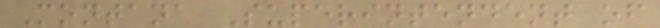Montana Superintendent of
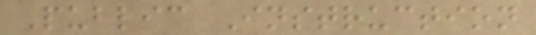Public Instruction
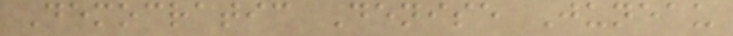Democratic Denise Juneau
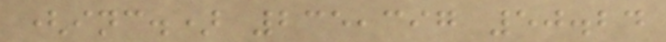(inc.) 235,397 50.24
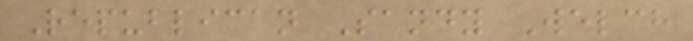Republican Sandy Welch
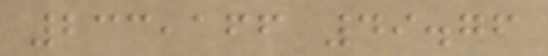233,166 49.76
